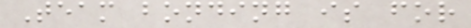Team bonding is for
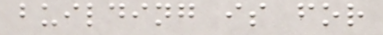building is for
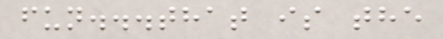fun...that is the
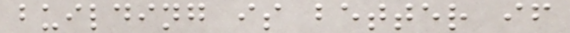building is better if
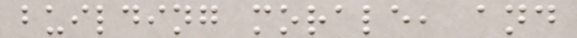building morale, and
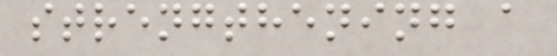strengthening a
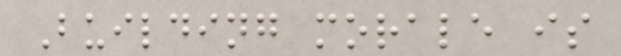Building morale is
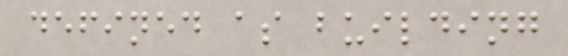defined as building
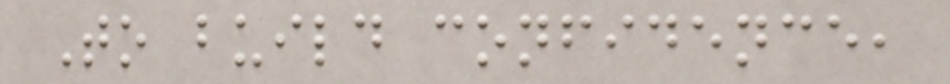To build confidence,
